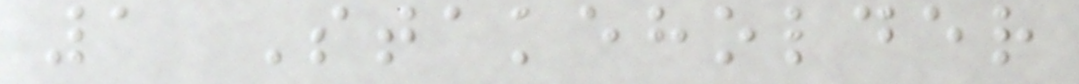1 Stakeholder
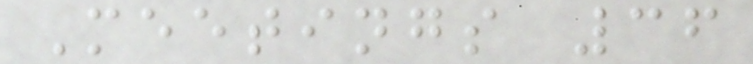Meetings 36
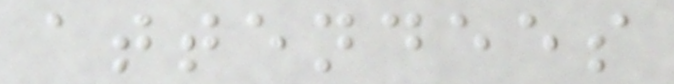attendees
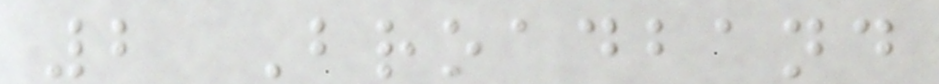2 Broadband
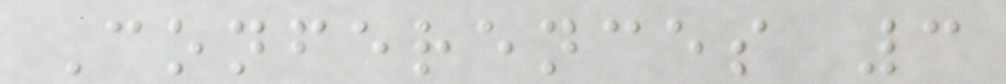Conferences 3
